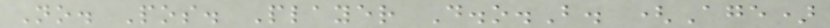No. Pos. Player D.o.B. (Age)
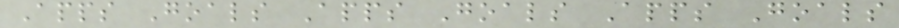Apps Goals Apps Goals Apps Goals
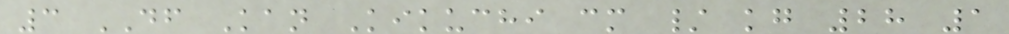3 DF Kan Kikuchi cm / kg 28 1
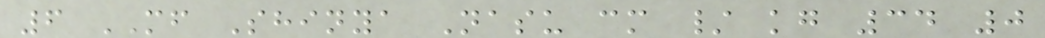6 MF Shinya Nasu cm / kg 34 0
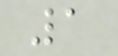1
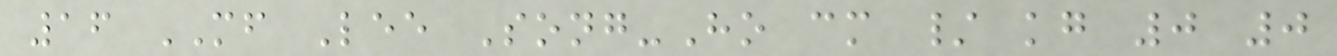16 MF Lee Song-Ho cm / kg 0 0
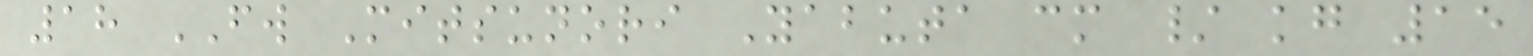18 FW Mitsunori Yabuta cm / kg 15
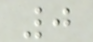0
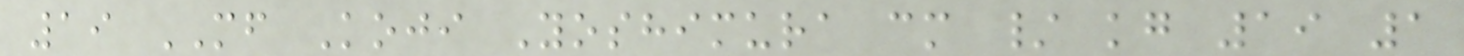19 MF Koji Yoshimura cm / kg 19 1
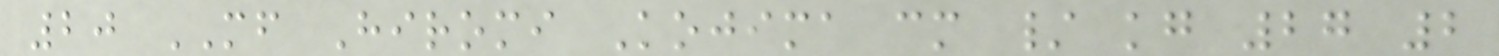20 MF Hiromi Kojima cm / kg 27 2
